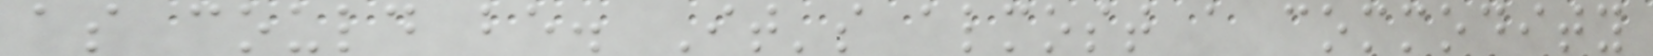as could be. It's almost a commodity
